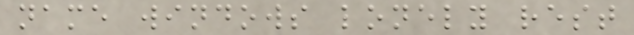name windows lonely rest
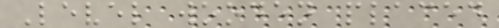Level wooden placed
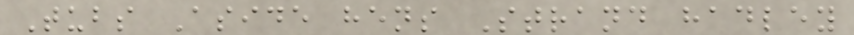Tubs Aside hens Strand hadley
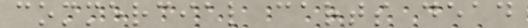commercial carts dead
